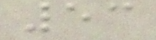53
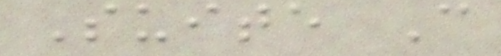Suite C
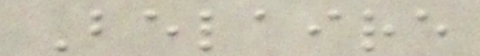Belaire
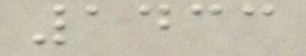1433
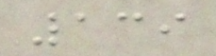139
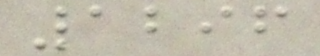1296
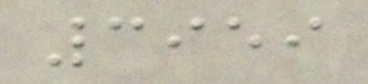3959
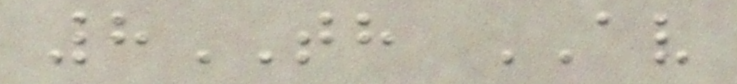8TH AV
